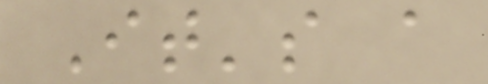It's a
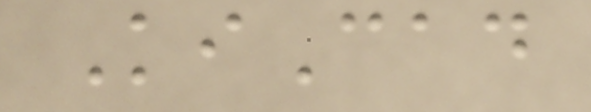KiCad
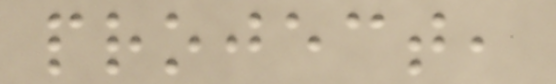project,
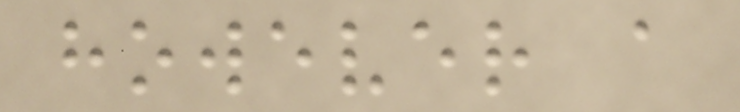however a
